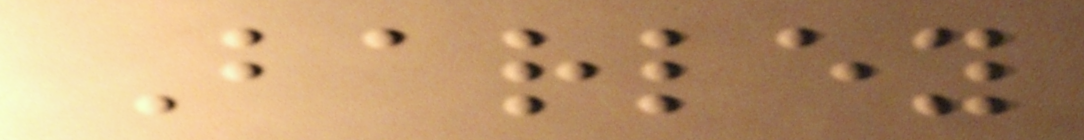Barley
